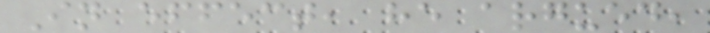In effect, he argued,
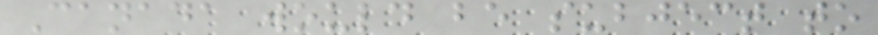Canada would be subject to
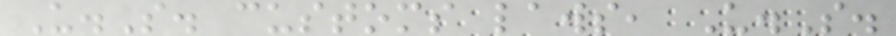U.S. customs laws, U.S.
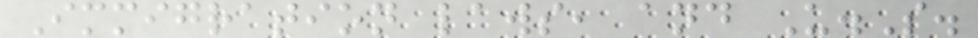Immigration laws, and U.S.
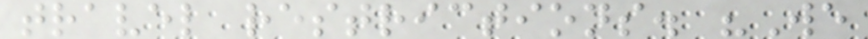travel restrictions. "We
